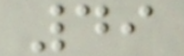49
